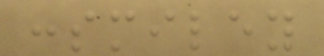:smiley
